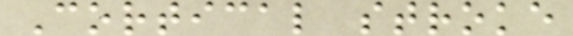Cortical stroke
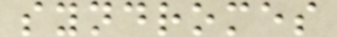syndromes
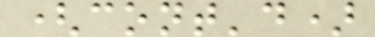(cont'd)
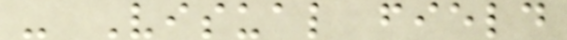- Visual field
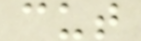cut
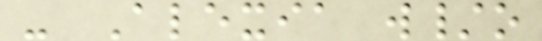- Alexia w/o
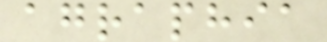agraphia
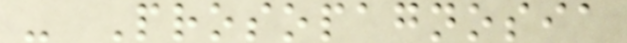- Prosopagnosia
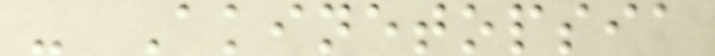- Akinetopsia
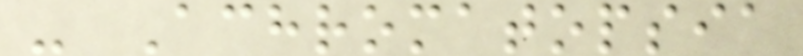- Achromatopsia
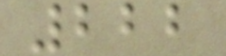222
